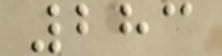283
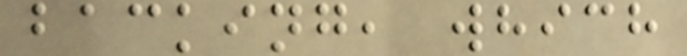backing, which
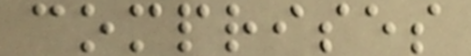comprises
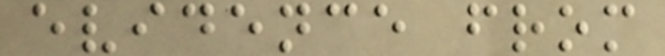evidence from
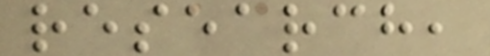research,
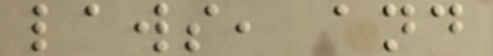laws, and
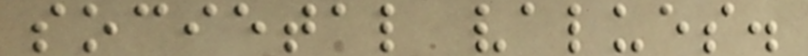societal values.
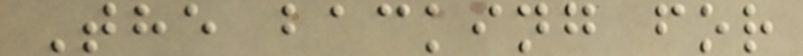The backing for
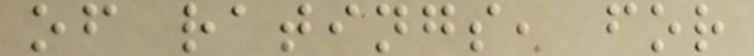of ratings, for
